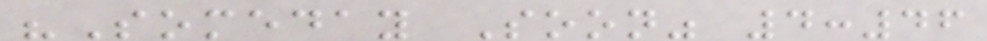"Someday Soon" 4:46
